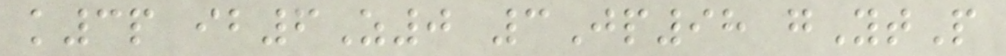k3p ib6Z0 3Jp98 gYtP
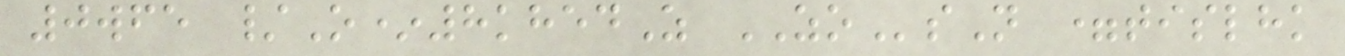0wfe /O*8khedZ ZOsN =tislhk
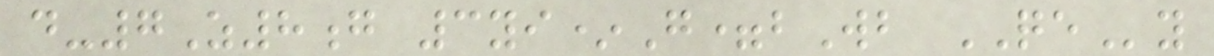d-7Z8g 3yi*G=bWb QEy
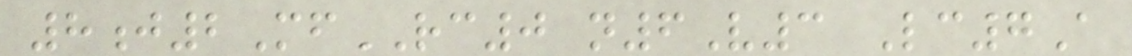8j2MfRC0 n6V3 Lc7A
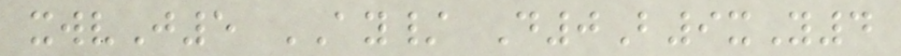xwvJ5 AY/ D0B9xY4
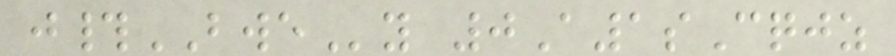j#BWEy 0A1sCqjz
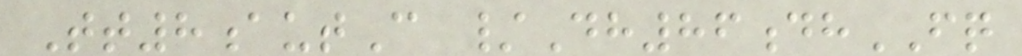Tt8autC /Dh86dhFQ
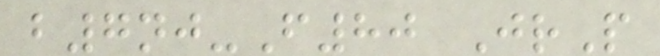b7nj-F80 JrP
